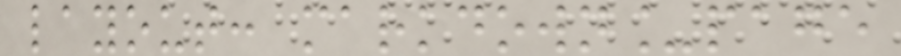layout: markdown_page
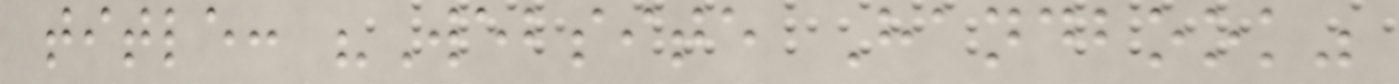title: "Website Handbook"
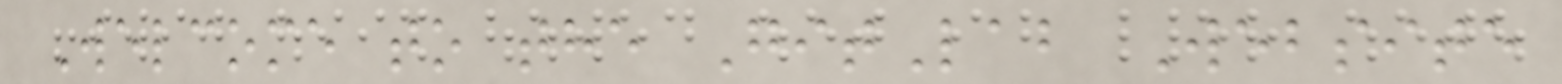Welcome to the GitLab Website
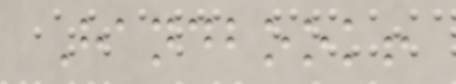Handbook!
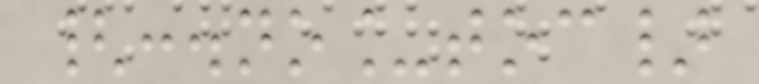{:.no_toc}
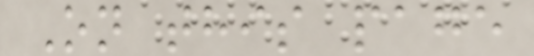On this page
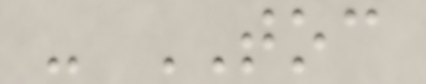- TOC
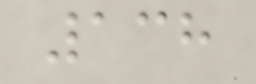138
